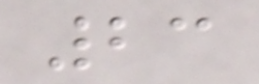23
